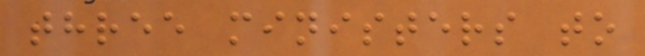three ministers to
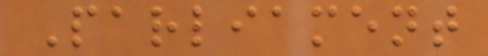Parliament
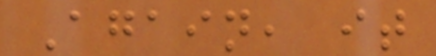Again, it
